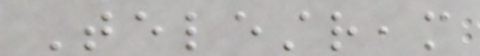Telestream
